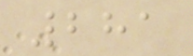281
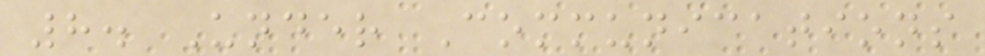8. Under Communications
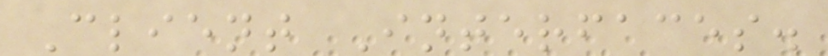Client Interfaces.
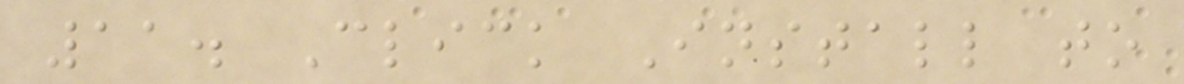11. Click Install to
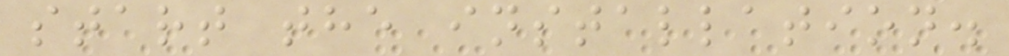start the installation.
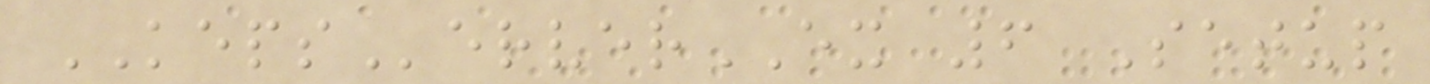KEPServerEX 6 Setup
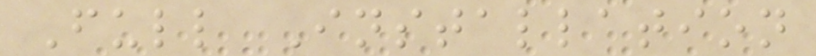Full Installation
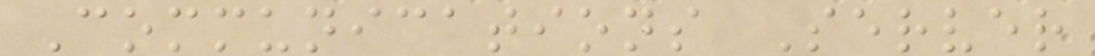Communications Server
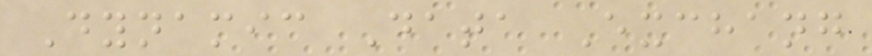Dynamic Data Exchang
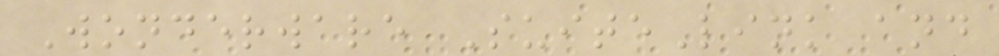Wonderware SuiteLink and
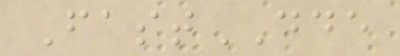FastDDE
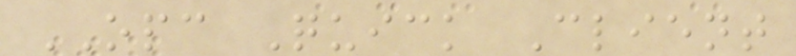OPC Quick Client
